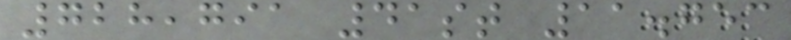728,791 41st 11.753
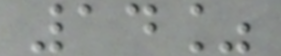14%
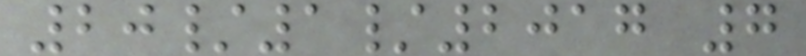20/1/2017 7
